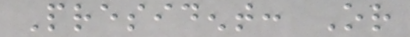President: Or
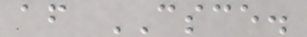after CSCE.
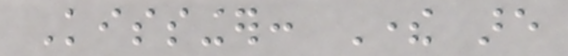Kissinger: There are
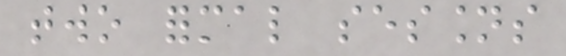two formal sessions
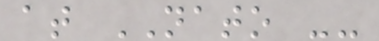at NATO --
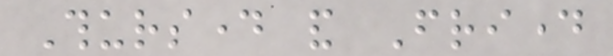Thursday and Friday
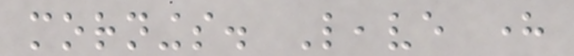mornings. Leave here
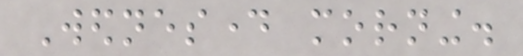Wednesday morning.
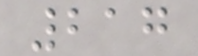217
